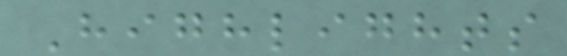Highlights
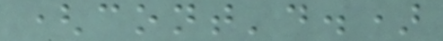(cont'd.)
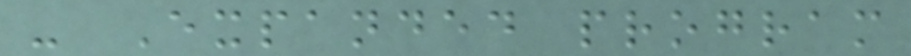- Expanded program
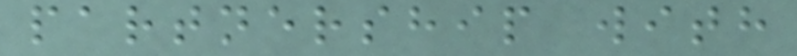partnership with
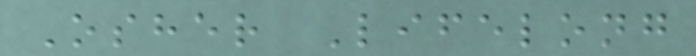Osher Lifelong
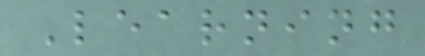Learning
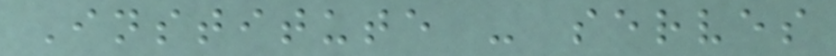Institute - serves
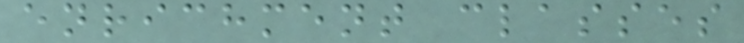enrichment classes
